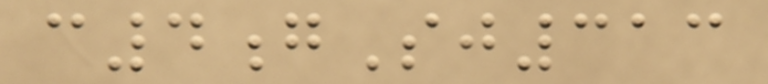c4gSj313
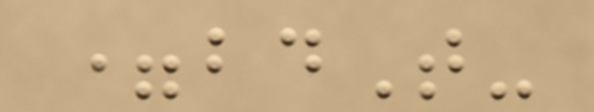=bdT-
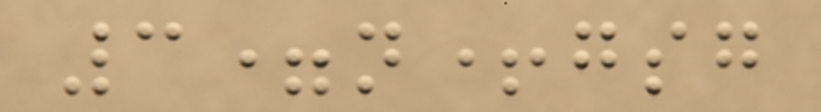3=n+gsg
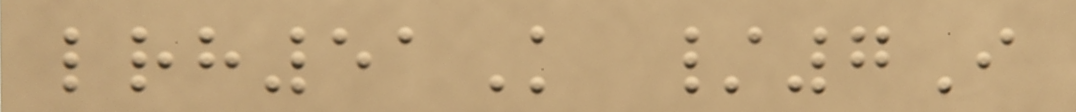lrh51K /7I
